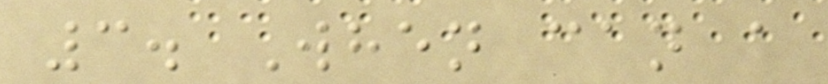3. When can a
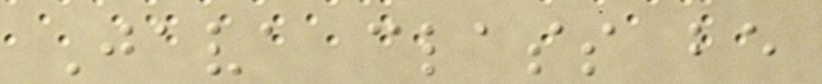Java class be
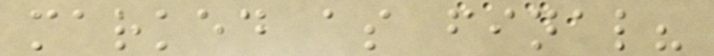marked as final?
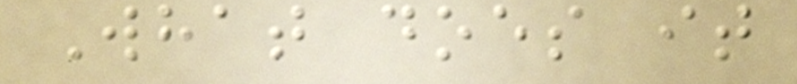What does it
